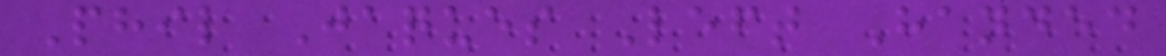Phil Jaques Left Handed
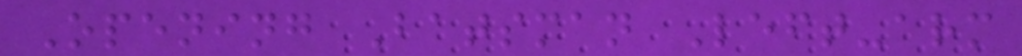Opening Batsman Left-arm
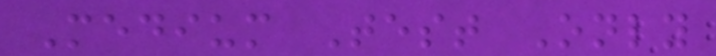Medium Test Only
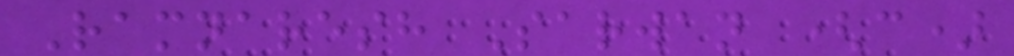Ramnaresh Sarwan (c)
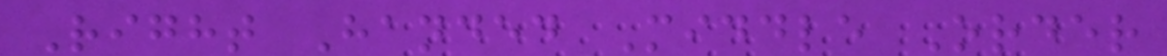Right Handed Middle Order
